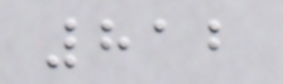812
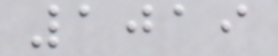1019
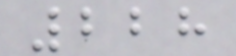228
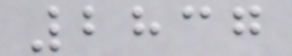2837
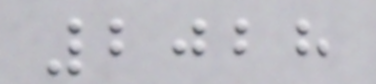2028
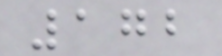172
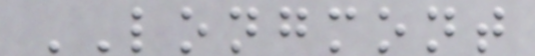LONGMONT
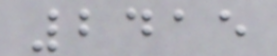2415
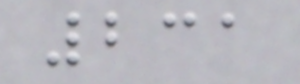231
